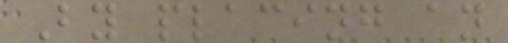By placing an
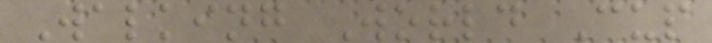Walking World Cup
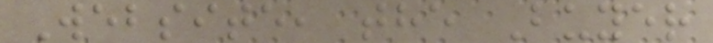Website, the Buyer
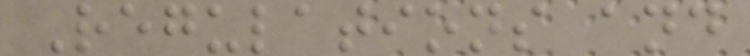Regulations and
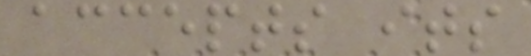accepts its
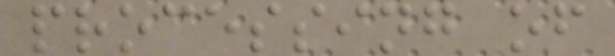processing of
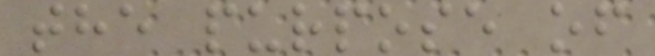the purpose of
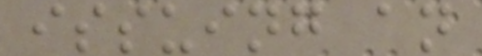issuing an
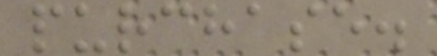purchase.
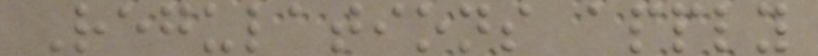Regulations apply
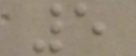5
